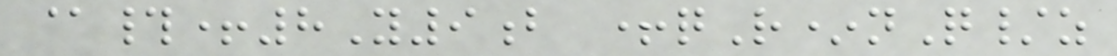@#+8Y9b +qR*nQ/z
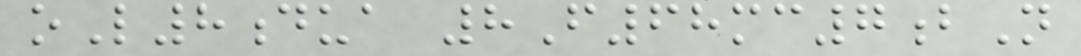oL8dua 8F68mc7bN
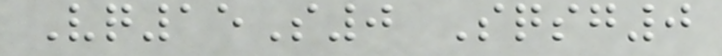Vq15S0 Sqsg0
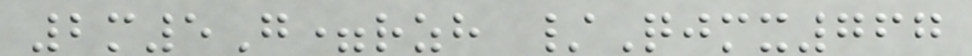2m5G=rzh /Qjmx767
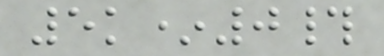5k*0#
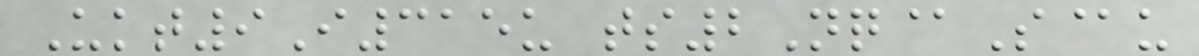Ukt9I315u ts2Nq@S@u
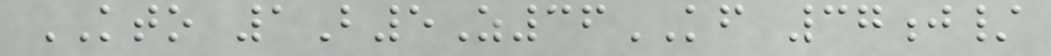KTO 1B5Z36KF 37j/
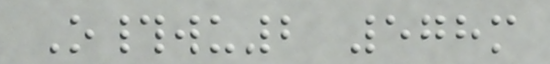O#wu2 578m
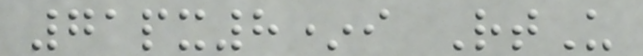71px8*i RtU
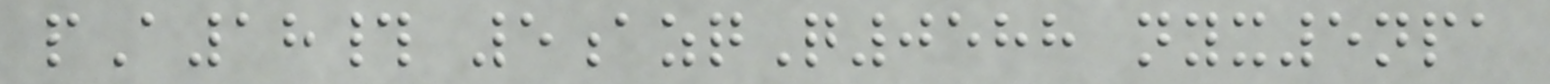pA18# 5azqQ0588 nyx5npa
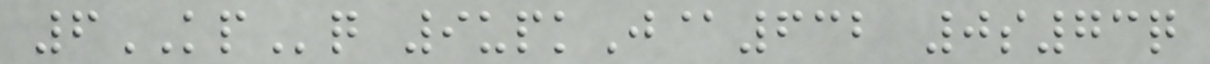6KPq 9upkJ@632 0s73q
